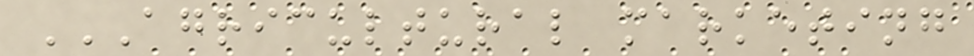AGRICULTURAL MARKETING
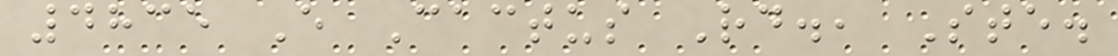4835 E Cactus Rd., Ste.
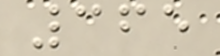365
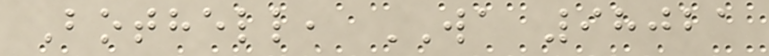Bothell, WA 98021
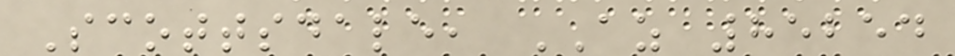Scottsdale, AZ 85254
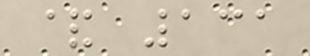& 131
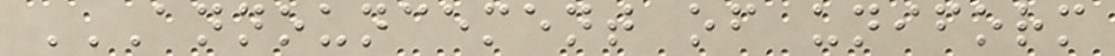ANNOUNCEMENT OF UNIFORM
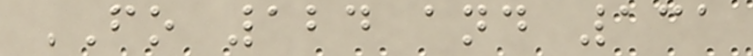FO 124 and 131
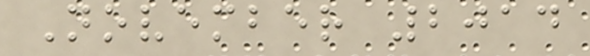November 2014
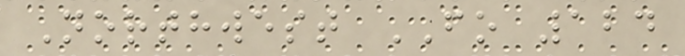Northwest FO 124
